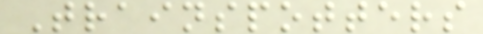Trainspotters
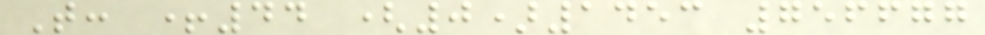T: +44 (0)1453 756677
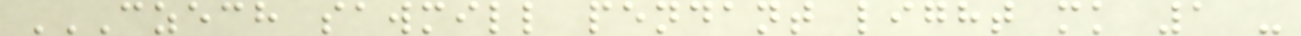CZECH SAWMILL PENDANT LIGHT MK 1 -
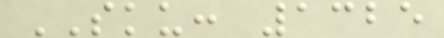SKU: 1325
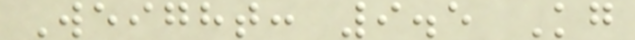Weight: 9.5 Kg
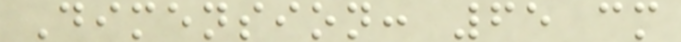Dimension: 65 cm
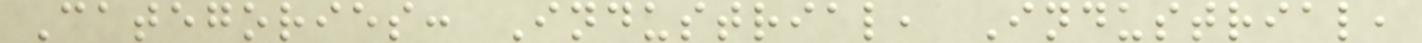Categories: Industrial, Industrial,
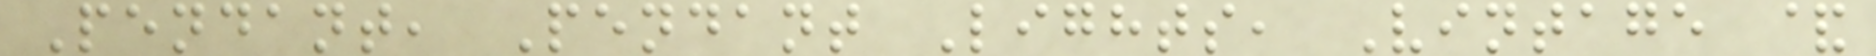Pendant, Pendant Lights, Vintage &
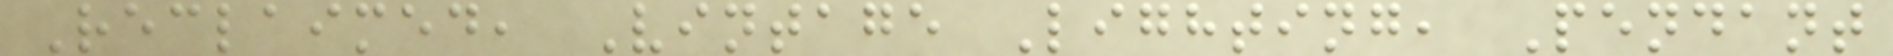Reclaimed, Vintage Lighting, Pendant
